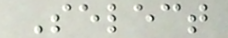Select
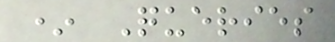* Queries
